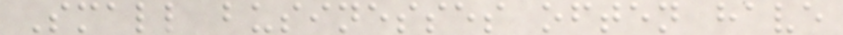Small businesses often have
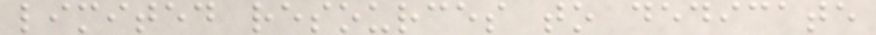limited resources to dedicate
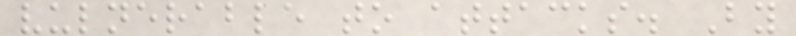vulnerable to attacks. By
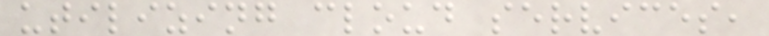utilizing cloud services,
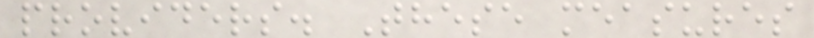providers. These measures
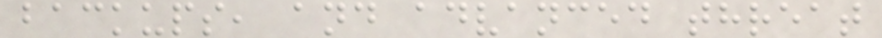backups, and advanced threat
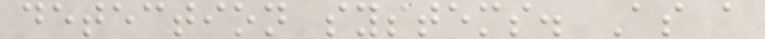detection systems. As a
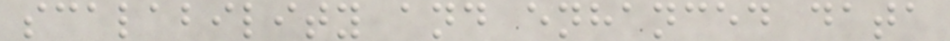scalability and enhanced data
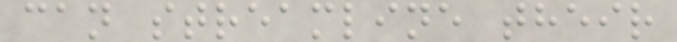can streamline their
